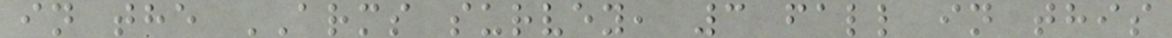in the ARMS survey, 3 fall in this
